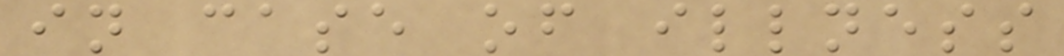in case of illness
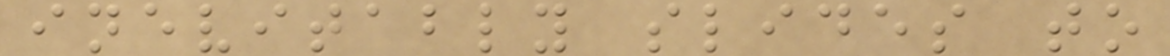inevitably slides to
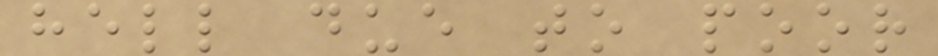hell due to poor
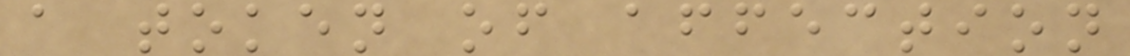a token of affection
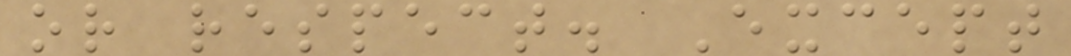or respect. Except
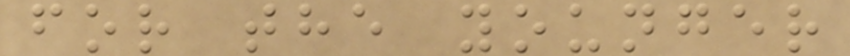for the younger
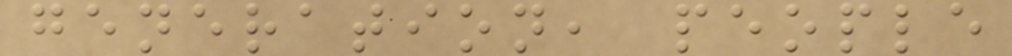generation, people
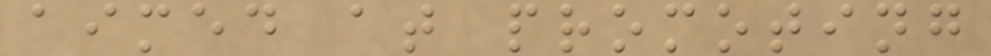aimed at promoting
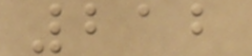212
